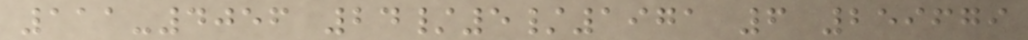111-4056 24/5/1971 6 259679
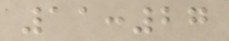11:27
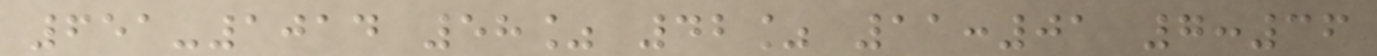651-1014 58% 42% 11:01 7:36
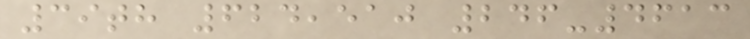39th 624,510 246-4613
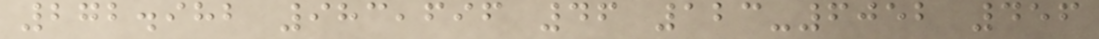272.982 983,696 46 123-6052 456
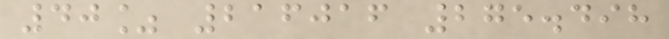40% 216016 275.498
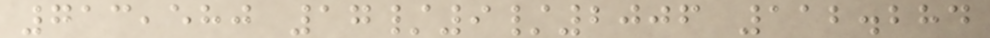713,580 17/9/2006 112.284
